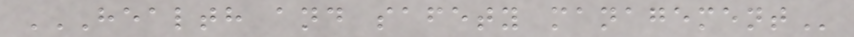HEALTH AND SAFETY MANAGEMENT
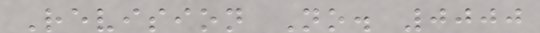Revision No. 0000
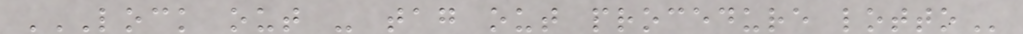LOCK OUT - TAG OUT PROCEDURE LOTTO
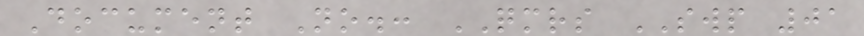Document No.: QMRS SWP 01
